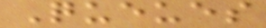Queues
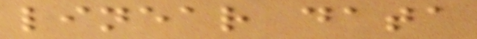linear data
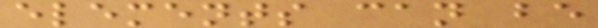elements can be
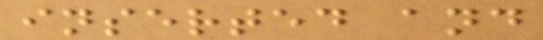inserted and
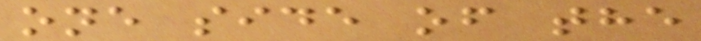one side of the
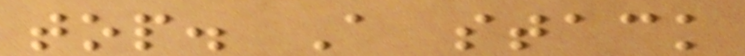top. A stack
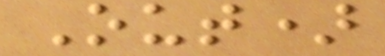Out)
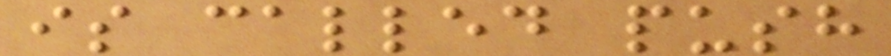is called push
